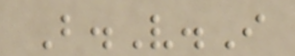B.V.I
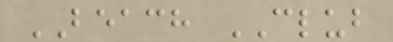BEACH CLUB
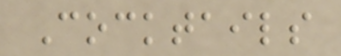Cocktails
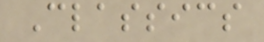Classics
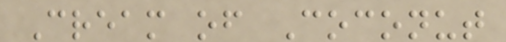Cream of Coconut
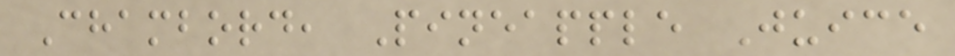Chambord, Pineapple Juice
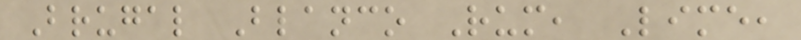Brugal Blanco Rum, Lime,
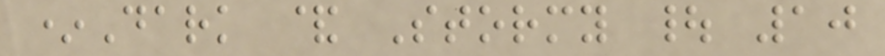*Dark & Stormy | 10
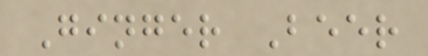Ginger Beer
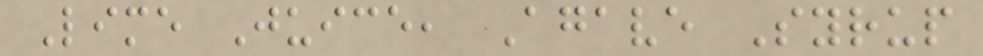Lime Juice, Agave Syrup
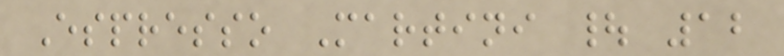Espresso Martini | 12
